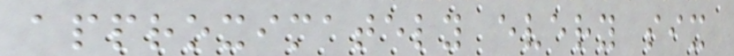approximately every six
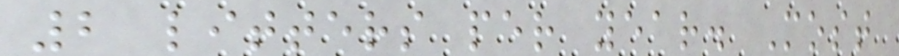2 litters per year. Most
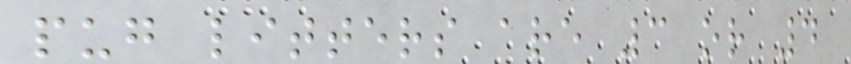pug litters are 3 or 4
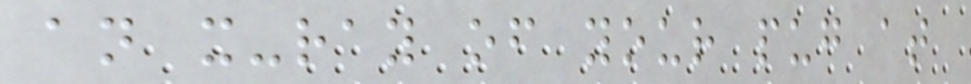an x-ray of your pug at
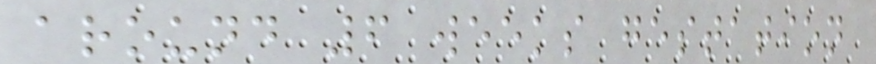around 6 weeks gestation
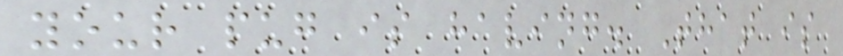your pug is having. That is
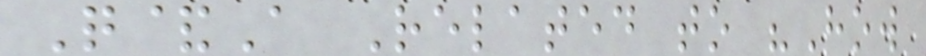Q&A Related to "How
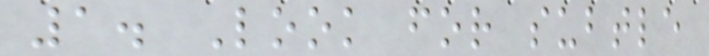1. Look for subtle
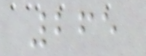265
